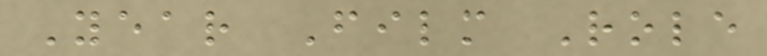Year Film Role
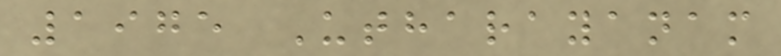1975 Utharayanam
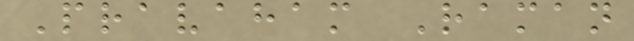Pravaham Raman
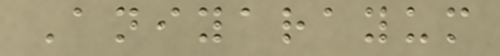Aniyarayum
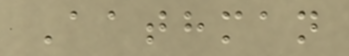Aathman
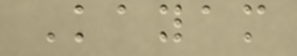Kayam
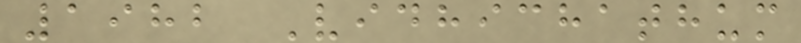1982 Vidhichathum
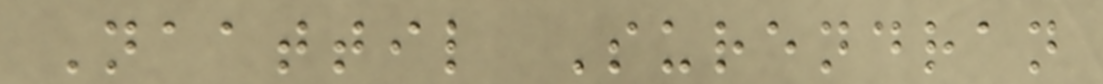Naattil Surendran
